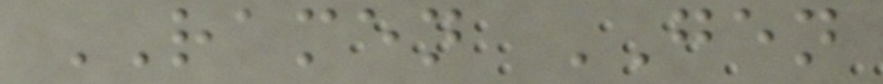RAMEN GEN
